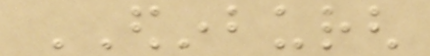EDINBURGH
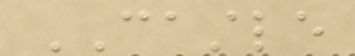CASTLE
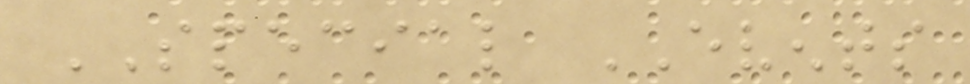SPECIAL EVENTS
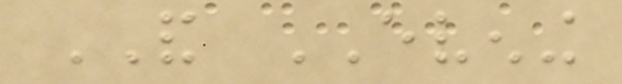AND EVENING
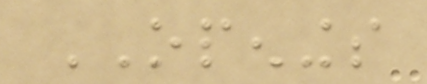OPENINGS
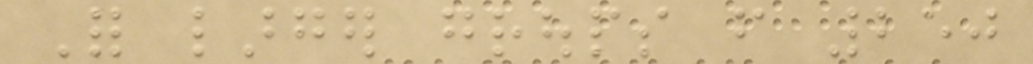For larger groups from 250
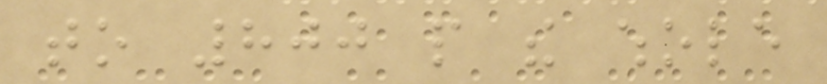to 800 people the whole
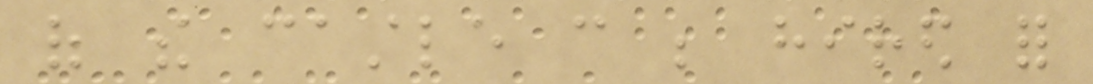of the castle can be hired for
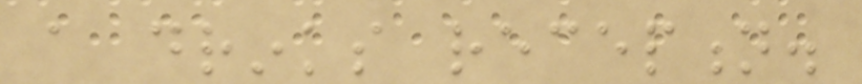a drinks reception.
